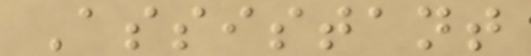Assistant
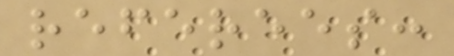referees:
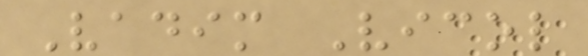Vadim Vicol
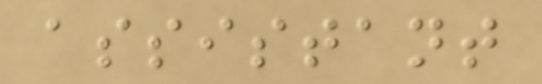assistant
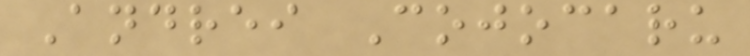Andrei Cojocaru
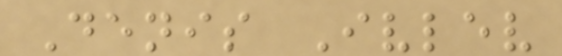Denis Ivlev
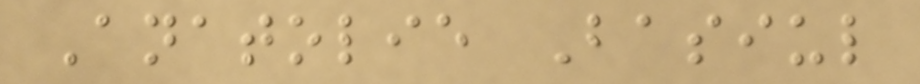Anatolie Basiul
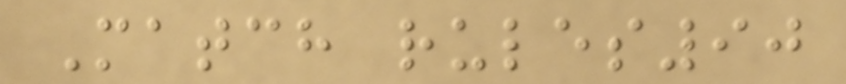Match rules90
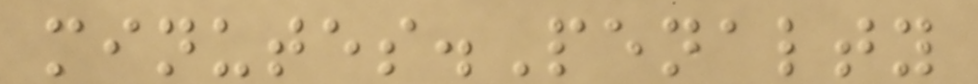minutes.Penalty
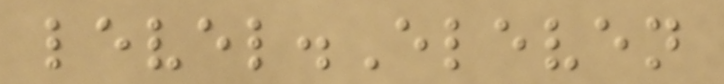level.Eleven
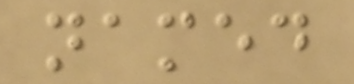named
